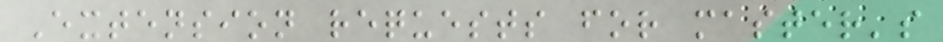Extension requests for master's
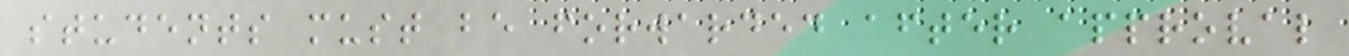students must be forwarded after approval
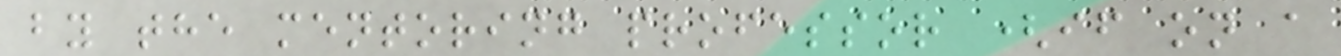by the mentoring professor (if on a
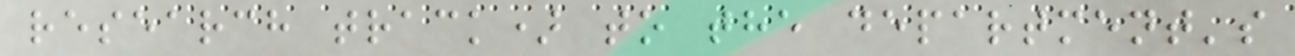research track) to the department's
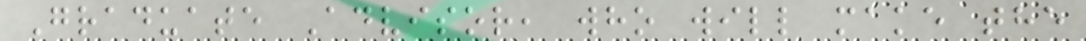Graduate Advisor, who will make the
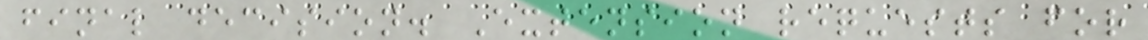final decision. Extension requests for
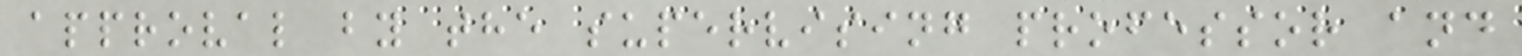approval by the supervising professor and
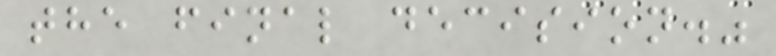the final decision."
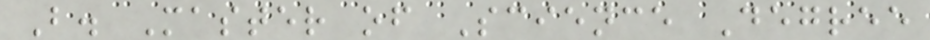B. Master of Science Degree
